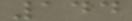144
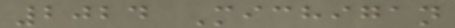2024 Michigan
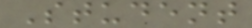Student
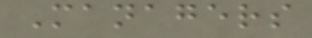Managers
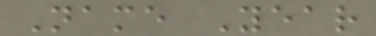Name Year
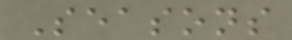Seasons
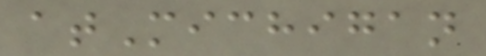atMichigan
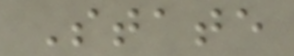State
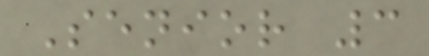Senior 3
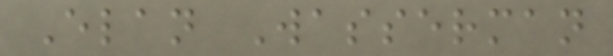Elan Wasserman
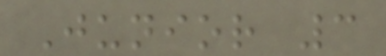Junior 3
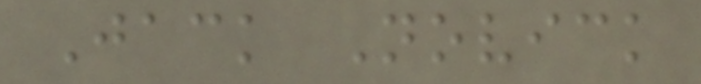Jack Novick
